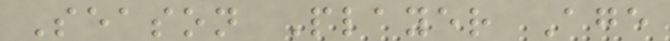Season Player Age
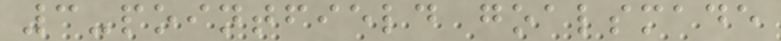3-pointfield goalsmade
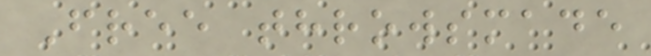Free throwsmade
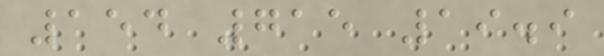154 715 19.9
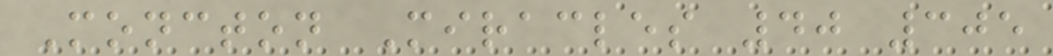Moncton Miracles 40 305
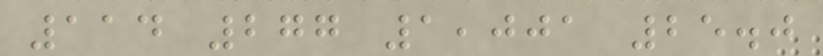114 277 1,001 25.0
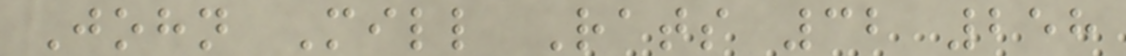John Mill Rats 32 258
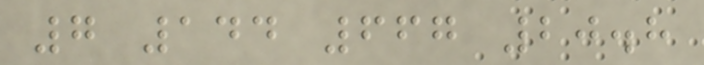7 144 667 20.8
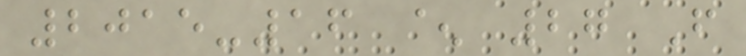2015-16 ^ 27 F
